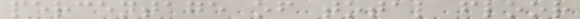percentage of total floor
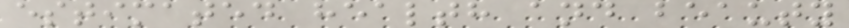estimated health and beauty
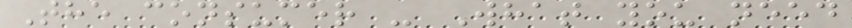The consumer - What you need
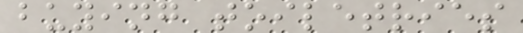buying toiletries
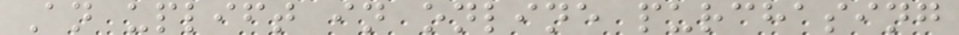An uplift in online purchasing
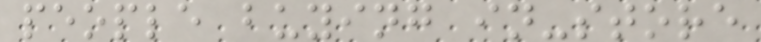people buying in-store
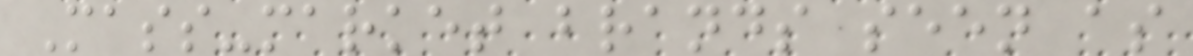Mass-market brands seen as
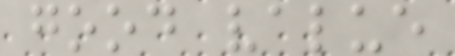good value
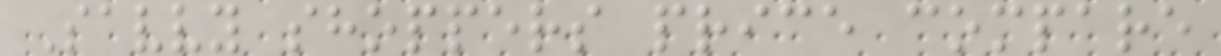Savvy shoppers price compare
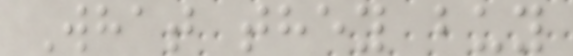What they buy
